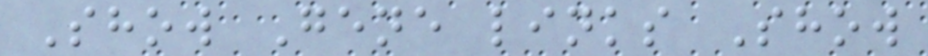Show Gene links Show
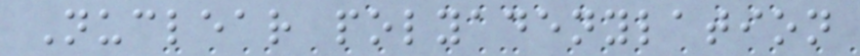Nuclear polyadenylation
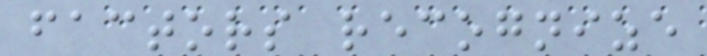factors recognize
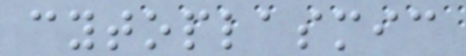cytoplasmic
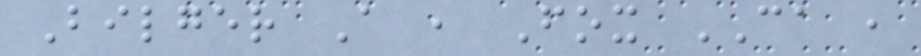Bilger A , Fox CA ,
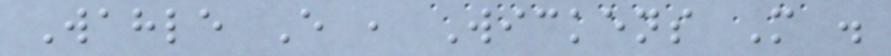Wahle E , Wickens M .
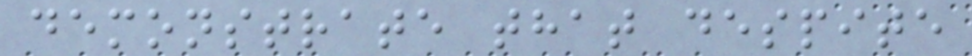demonstrate that despite
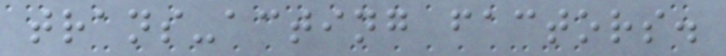trans-acting factors.
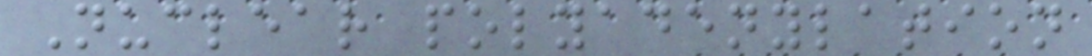Nuclear polyadenylation
